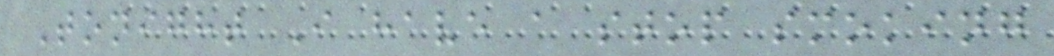Tonight I have a stop smoking
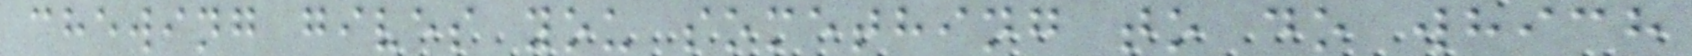chewing gives you something to do which
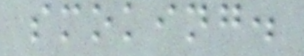smoking.
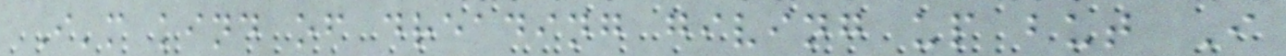I'm kind of dreading giving up but I
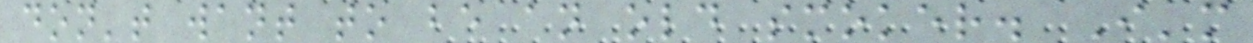don't want to be an old smoker. I'm
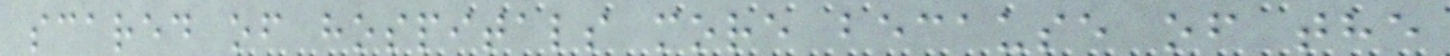scared of hospitals more because of the
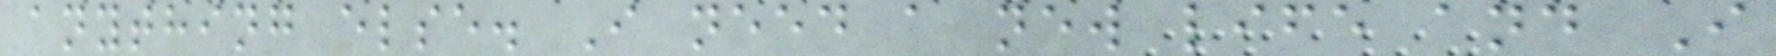anything else. I need a new life and I
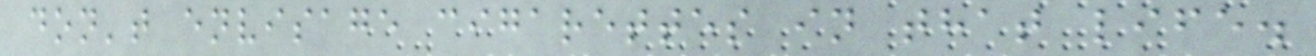don't envisage cigarettes in that life.
